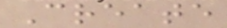Create
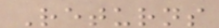Returns
